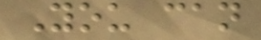You can
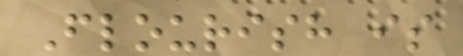Flourish is
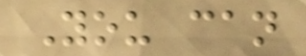You can
